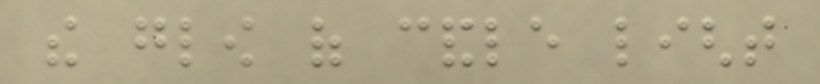the glow of candle light
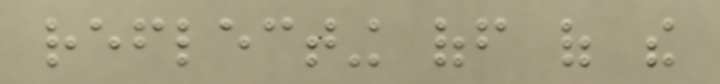reflecting off of the
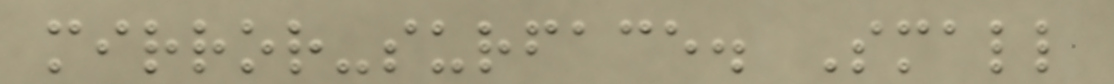mirror-surface. Small
